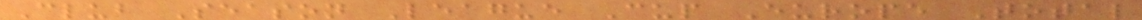Club Season League Cup Europe Total
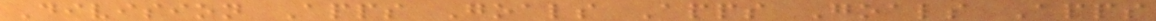Division Apps Goals Apps Goals Apps
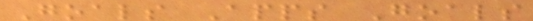Goals Apps Goals
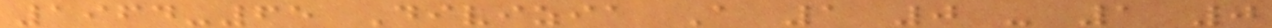1964-65 Divizia A 1 0 - 1 0
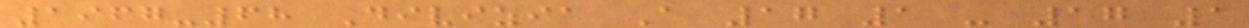1967-68 Divizia A 17 1 - 17 1
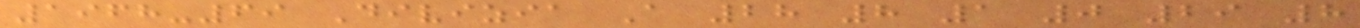1968-69 Divizia A 28 8 1 0 29 8
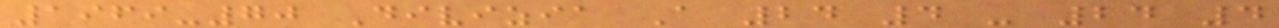1969-70 Divizia A 24 4 - 24 4
